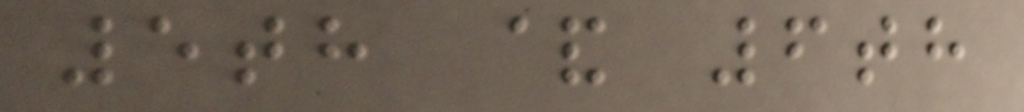5th & 6th
